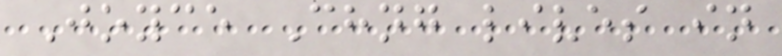Joyce Chng lives in
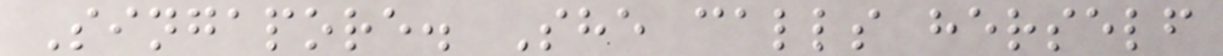Singapore. She calls herself
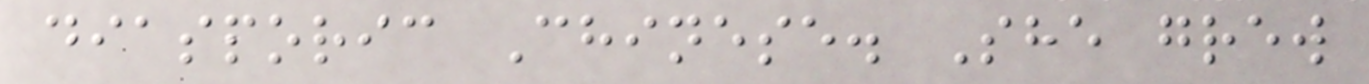diasporic Chinese. She grew
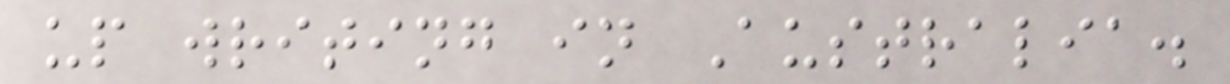up writing in Australia.
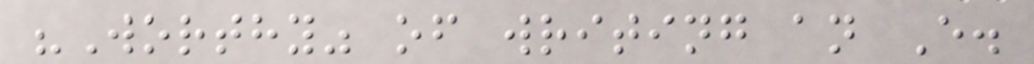"Worthy" of writing an E.
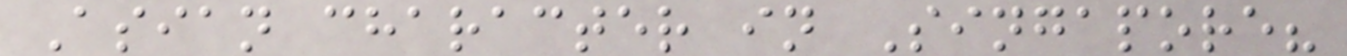Asian character in Singapore?
